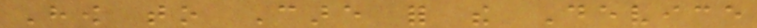How to Care for the Device
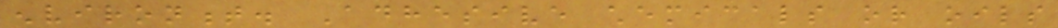environment. Adhesive chemicals or oils
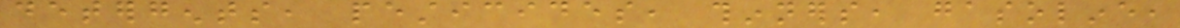detergents, pesticides, thinners, gasoline,
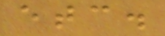etc.
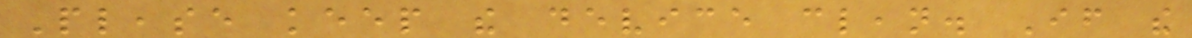Please keep the device clean. If the
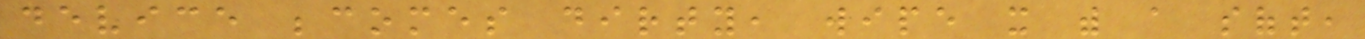device becomes dirty, wipe it with a soft,
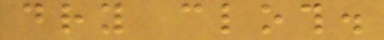dry cloth.
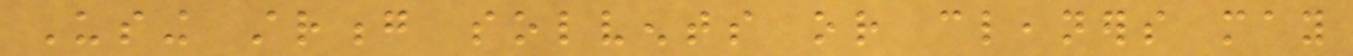Using strong solvents or cleaners may
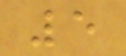5
